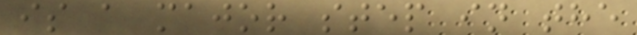is a major step in the
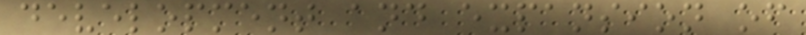development and expansion of
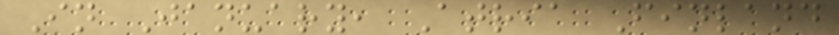In January, Atria Finland
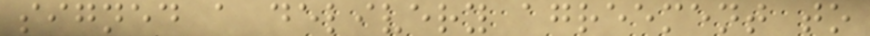signed a delivery agreement to
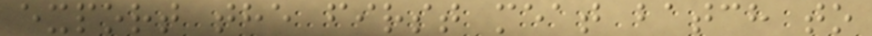export the first meat batch to
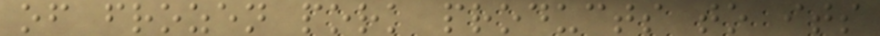of frozen pork products to its
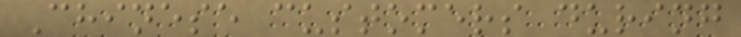Chinese customers during
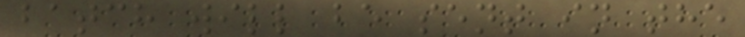batch will be sent in the
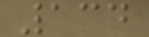134
